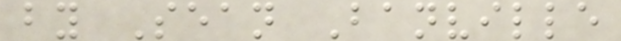by Sean Banville
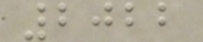2022
